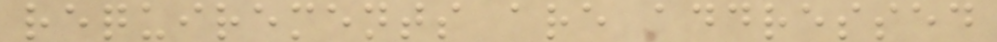requirements are addressed
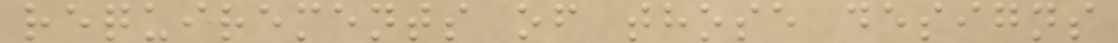requirements of those designs
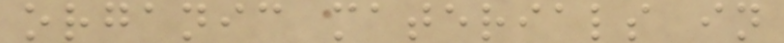organic materials in
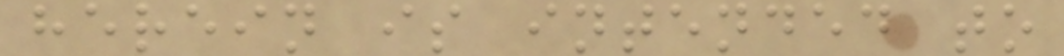herein is intended to
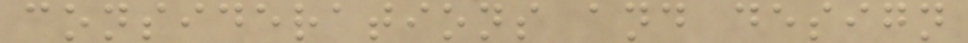considerations and design
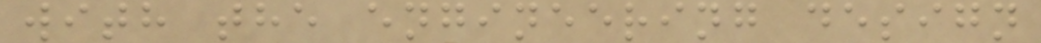with the engineering design
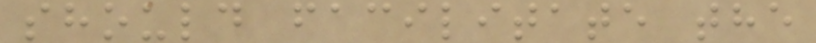should facilitate the
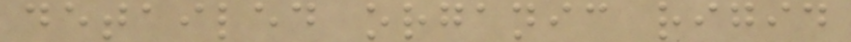detailed organic rigid
